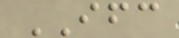IFC
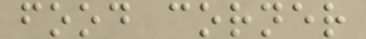food corner
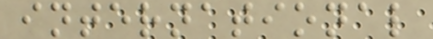international
